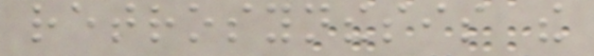retrosynthesis the
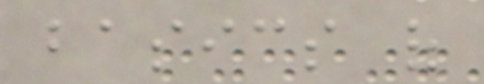basics of
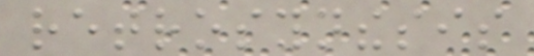retrosynthesis
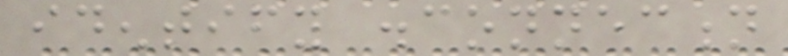identify disconnection
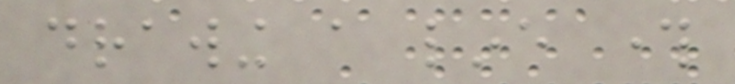drawing a line through
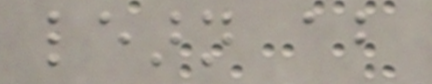learn about
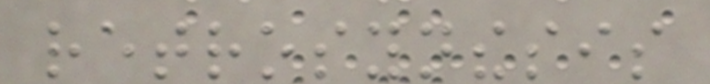retrosynthesis
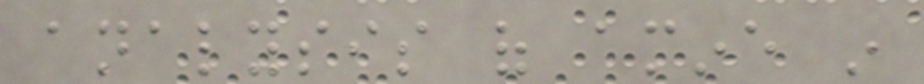analysis of amine in
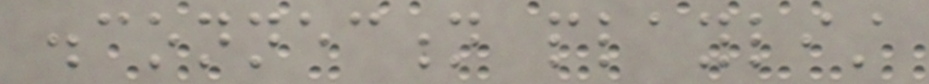disconnection playlist
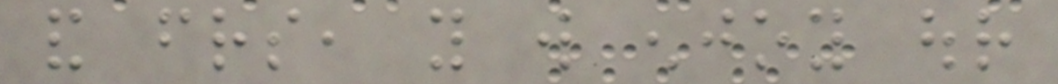and friends, you will enjoy our
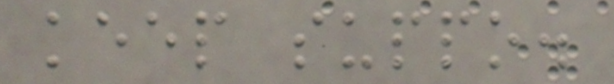keep suppo.
